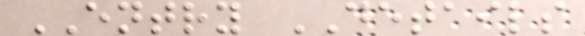ENTRY DETAILS
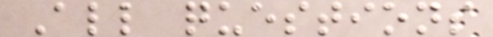All questions
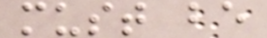must be
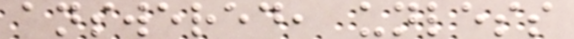answered, unless
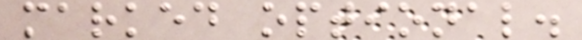marked optional.
